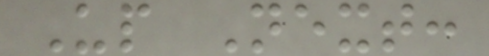Up Next:
